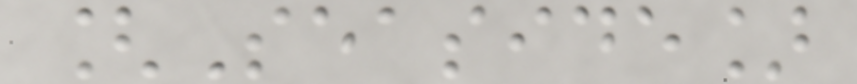[Seaside]
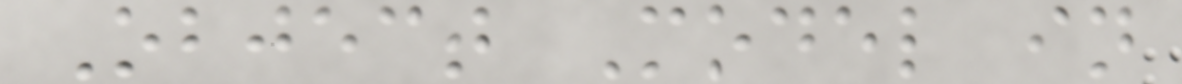Object Model in
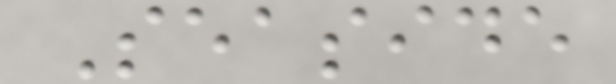Seaside
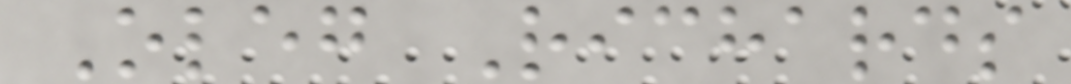Oleg Richards
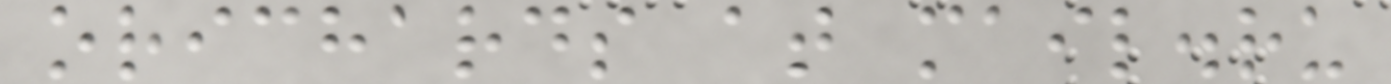orichards at mail.ru
